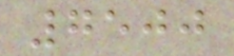7500
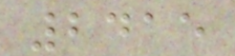2415
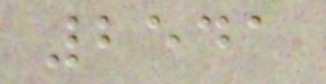2541
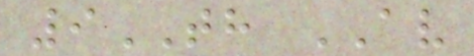9TH AV
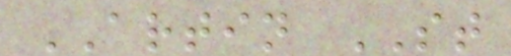ARTIN ST
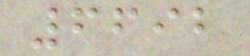6692
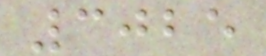3025
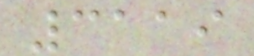3119
